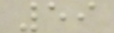59
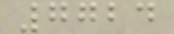7724
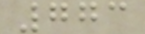773
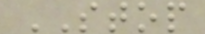STOP
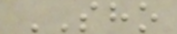SHO
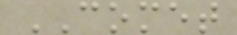COMET
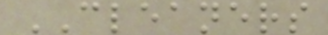CLEANERS
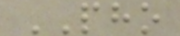PHO
